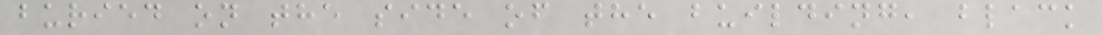buried on the side of the building, black
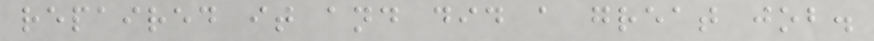repaired it and did a great job.
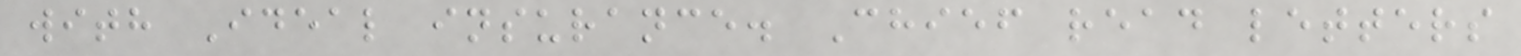with Ideal insurance. Chief read letters
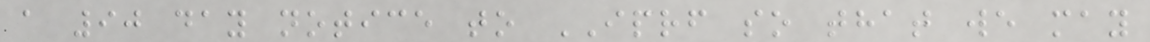a 90 day notice to IPRF so that we may
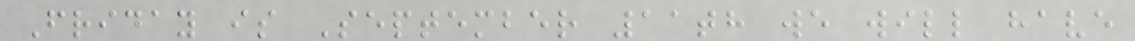Friday is September 11th we will have
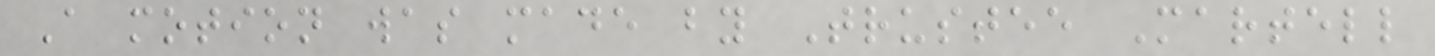A motion was made by Trustee Martell
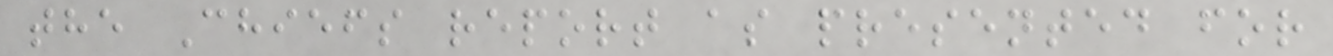the Chiefs report as presented for
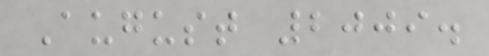August 2009.
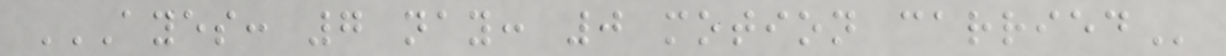AYES: 7 NAY: 0 MOTION CARRIED
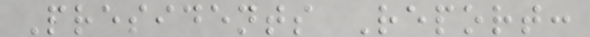Presidents Report:
